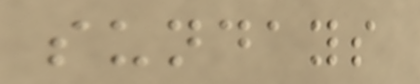sundays
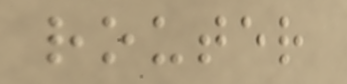router
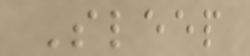Sleep
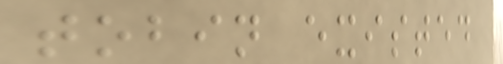tobin existed
